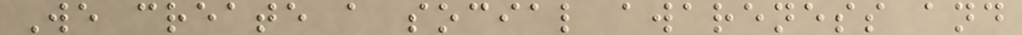We create a social awareness and
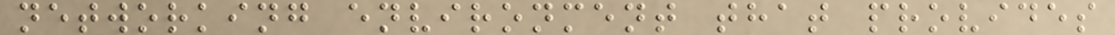networking environment that provides
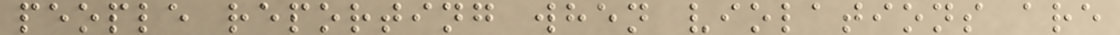people reporting when violations are
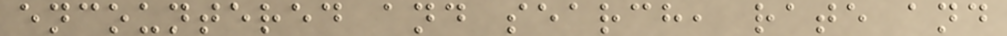encountered and search, rate and
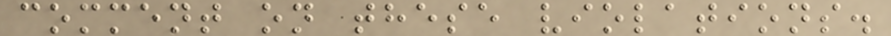comment on these violations.
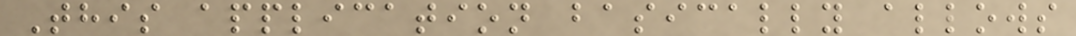This application basically allows
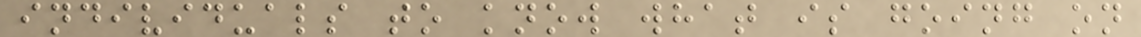individuals to know what is going on
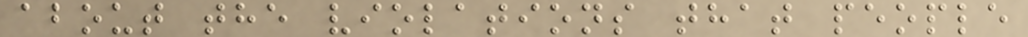about the violations that people
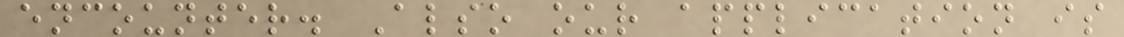encounter. Also our application is
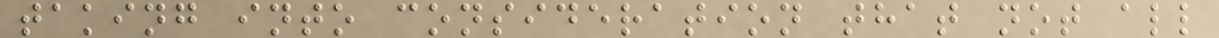taking into consideration that not all
